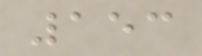153
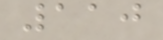110
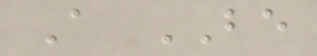A BE
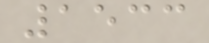1533
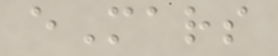eMars
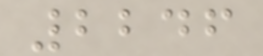2246
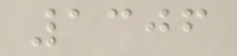1306
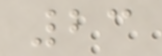23
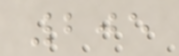205
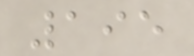195
